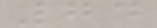74
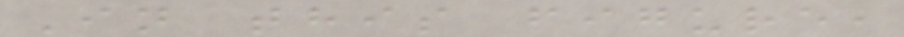In this figure,
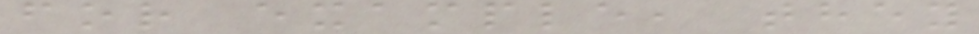for example, they
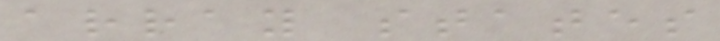array states
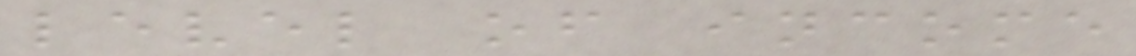level of income
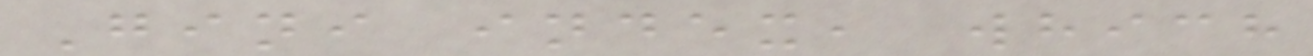Gini index, which
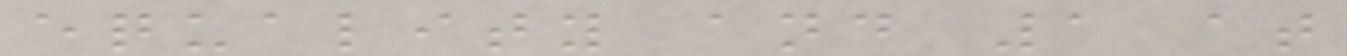equality and 1 at
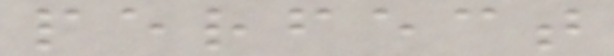perfect
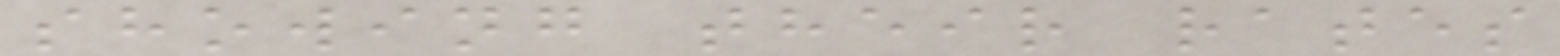showing their rates
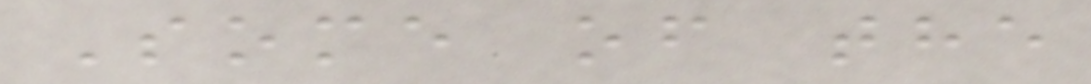Some of the
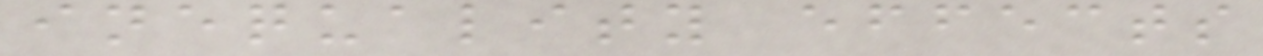inequality effects
